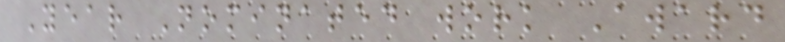Year Nominated work Award
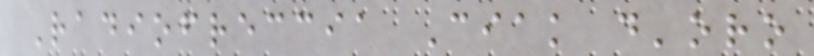Radiofreccia Ciak d'oro
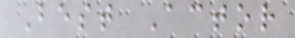Best Actor
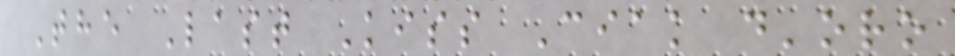The Last Kiss Ciak d'oro
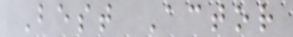Best Actor
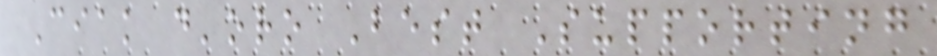Ciak d'oro Best Supporting
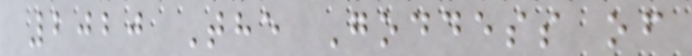2020 The Goddess of
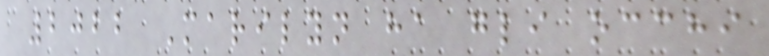2022 Marilyn ha gli occhi
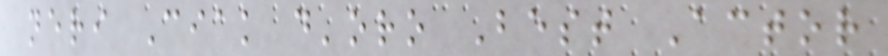neri Ciak d'oro Best Actor
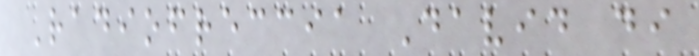Radiofreccia David di
